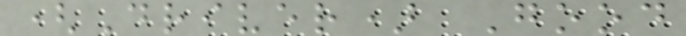(Driver) Good
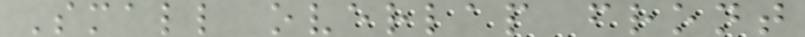Small overlap front
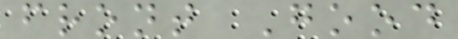front Good
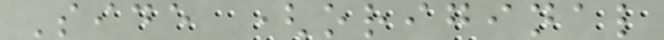Side (original
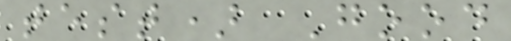test) Good
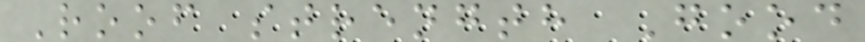Roof strength Good
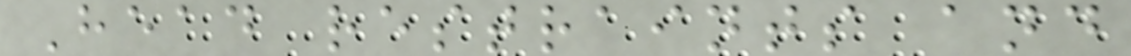Head restraints and
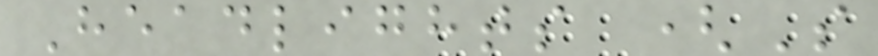Headlights (S
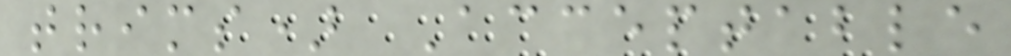trims) Acceptable
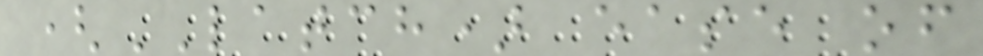(LATCH) ease of
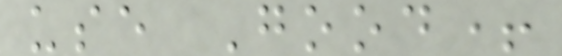use Good+
